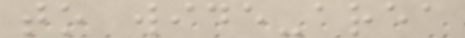to wide-area
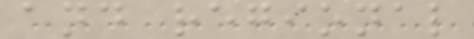and regional
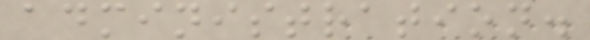administration.
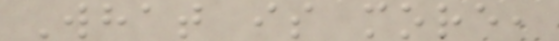What is more,
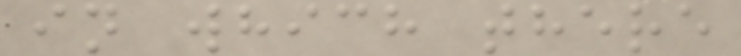in which there
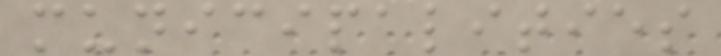municipalities
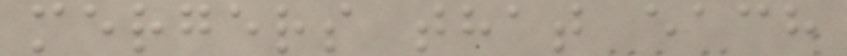mergers that each
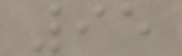95
